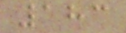183
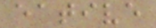eative
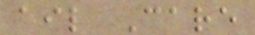ail Care
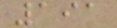191
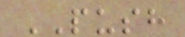PUSH
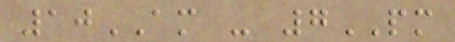10AM - 7PM
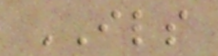ILS
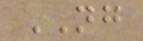NG
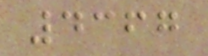4367
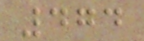474
